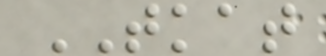TKAT
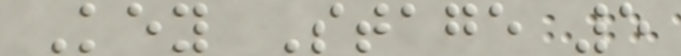Key Stage 5
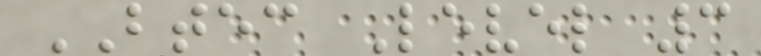BTEC Level 3
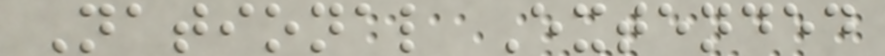National Extended
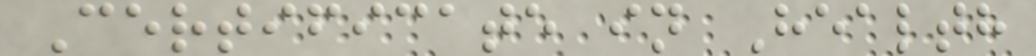Certificate in Health
